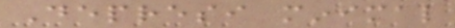Depresi minimal
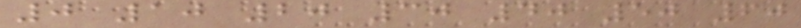0 10 20 30 40 50 60
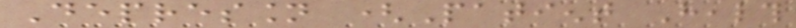Depression (Patient Health
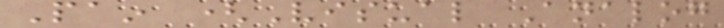Pain (Visual Analog
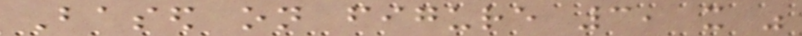Based on figure 3, it was
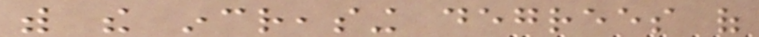with the increasing degrees of
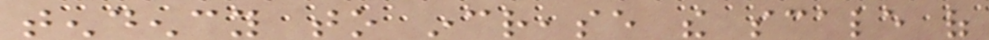tendency to increase the scale of
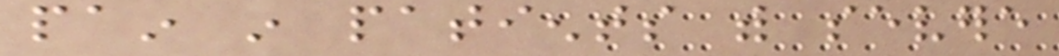pain in patients with severe
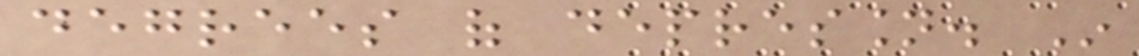degrees of depression. In
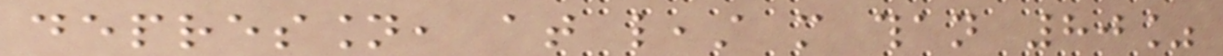depression, at least more than 80%
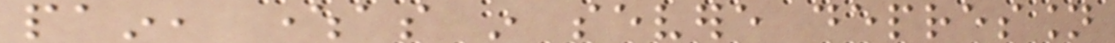pain, whereas in severe depression
